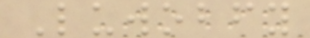Luwobfy
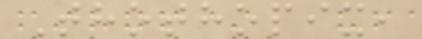Thothopix,
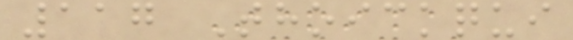117 Thoickqui
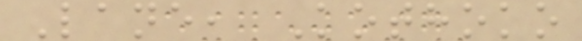Lane, Kothoko
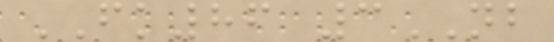FK86 3NB
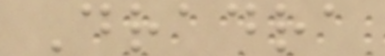Dradra
